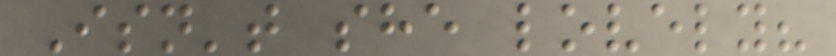Isn't she lovely?
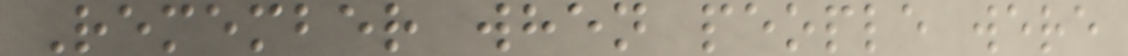Remember when people were
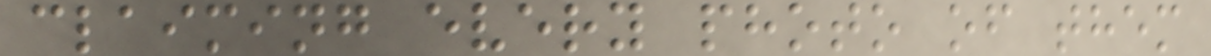claiming every photo of them
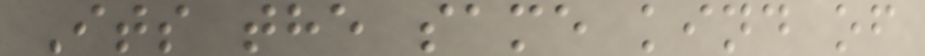Its the same kind of
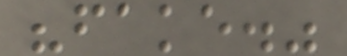"fake."
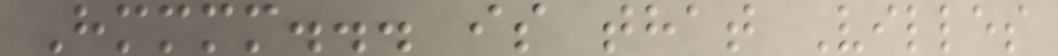Hmmmm... is that Villes
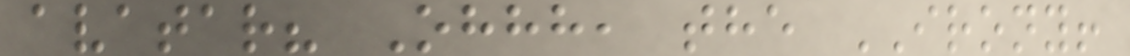avatar? Ohhh, the IRONY!
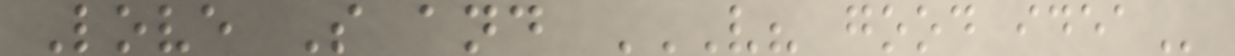Love S and V? GOOD IDEA
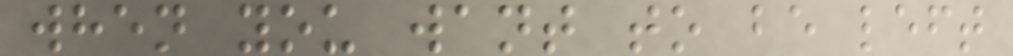when you want to be left
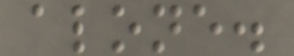alone.
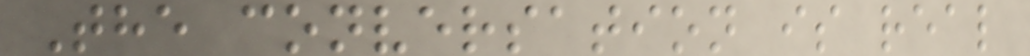The conversation is real
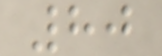80
